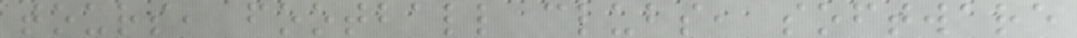tours, football clubs, software
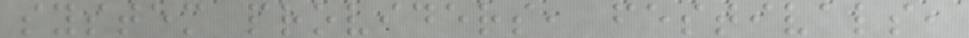system providers, festivals,
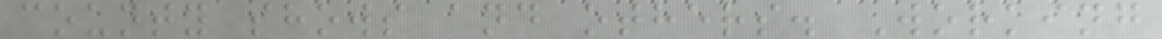county shows and others. Working
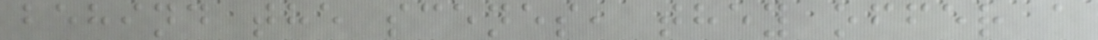behind the scenes, they offer a
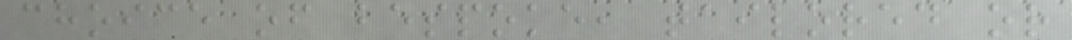choice of bespoke, tailored or
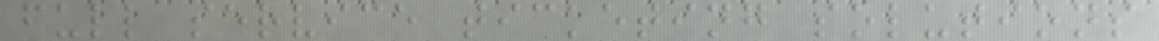full service ticketing solutions
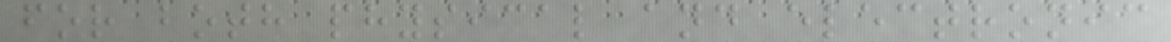for both physical and electronic
